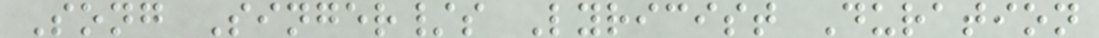Song Singer/s Lyricist Duration
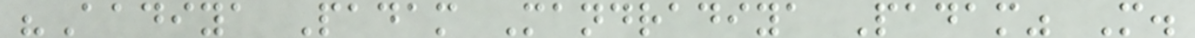"Aadiya Padam Mandradiya Padam" M.
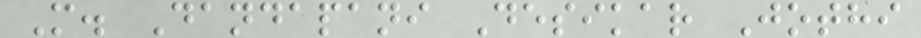M. Dandapani Desikar Jothi
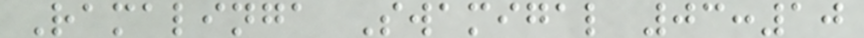Ramalinga Swamigal 03:10
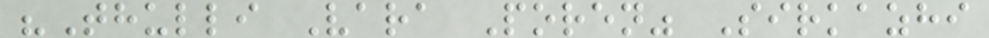"Thulli Vara Poren" Sirkazhi
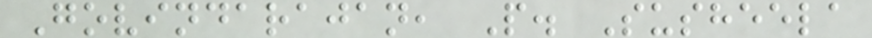Govindarajan, P. Susheela
